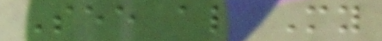See also My
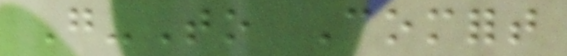Go-To Comfort
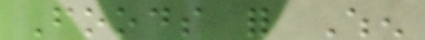Foods for When
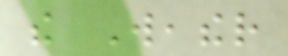the Weather
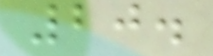20.
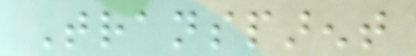Transparent
